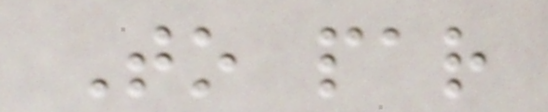To par
